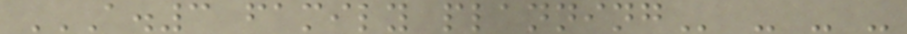A.3 FAMILY PLANNING - - -
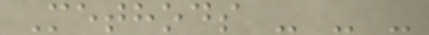Methods - - -
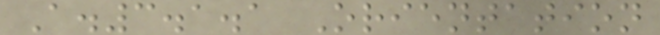A.3.1.1 Orientation
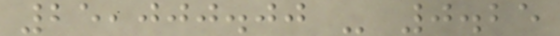25,000.00 - 0.25
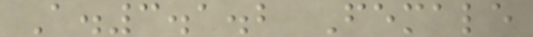A.3.1.2 Female
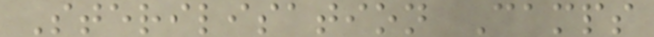Sterilisation Camps
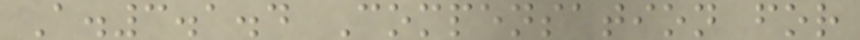A.3.1.4 Compensation for
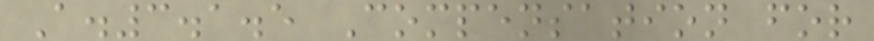A.3.1.5 Compensation for
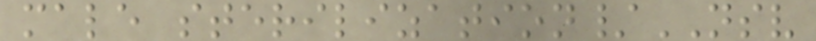male sterilization/NSV
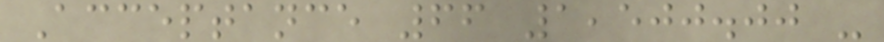Acceptance 66 1,500.00 -
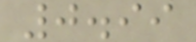0.99
